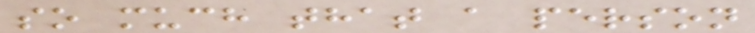so much that a person
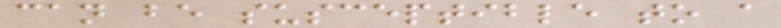can be susceptible to a
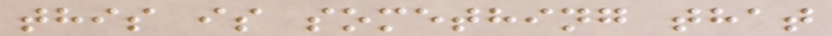this is something that
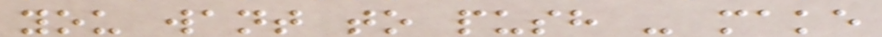you want to push - make
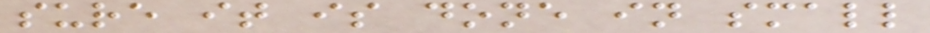sure it is done in small
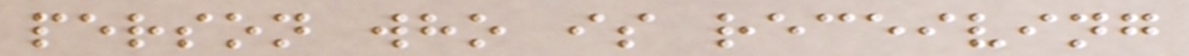person who is receiving
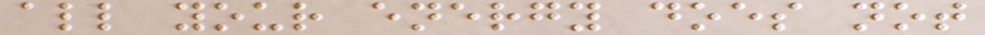all your energy does not
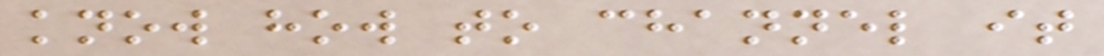know how to channel it
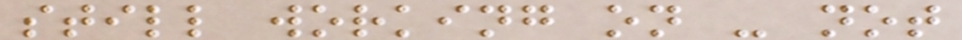still working on - not
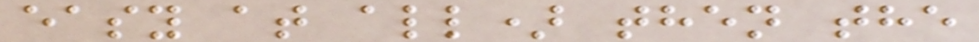easy at all) then the
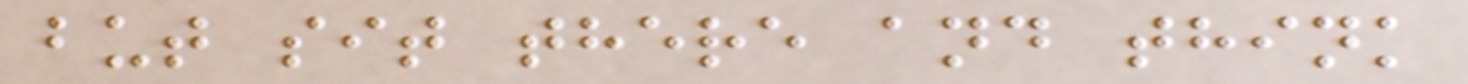but sit there and think
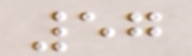57
